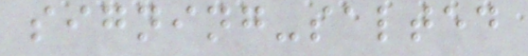signing-salted
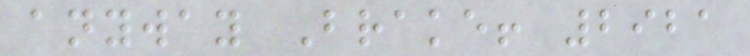anyway Brake! 2921
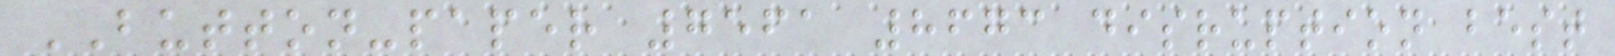BUTTON-paper 7561 8673 disruption best
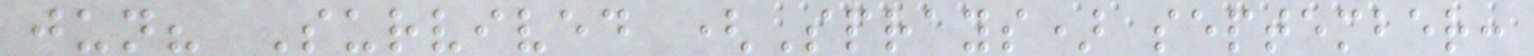jun? Survived (Sprays) september:
